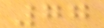77
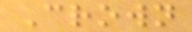Crown
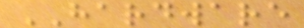HARDWARE
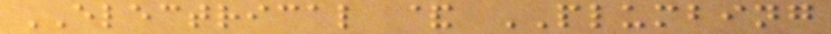ELECTRICAL & PLUMBING
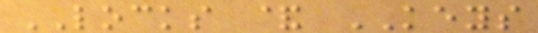LOCKS & KEYS
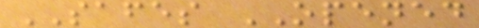SAFES OPENED
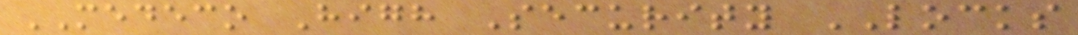MEDECO High Security LOCKS
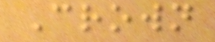Crown
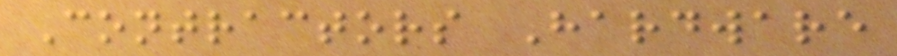Contractors Hardware
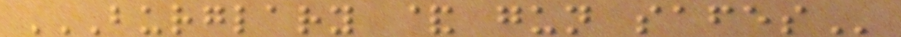BURGLARY & GUN SAFES
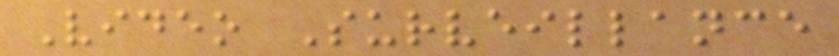Video Surveillance
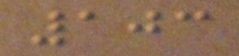103
